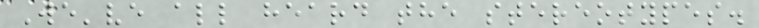We've all heard the stereotypes.
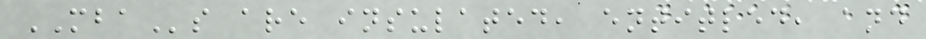MBAs are insulated, entitled, and
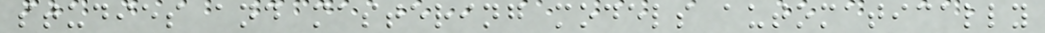studies and mastering models automatically
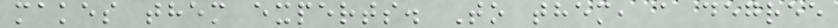makes them experts. To them, a degree
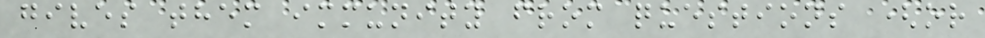gives them immunity from questions (or
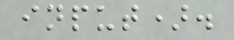input).
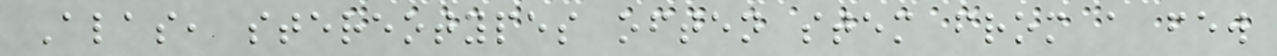Alas, stereotypes often stem from a few
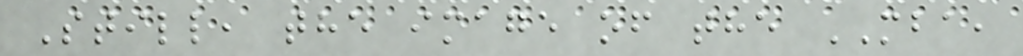Still, the image of the MBA,
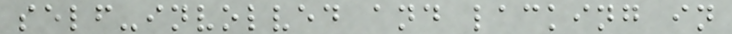self-involved and lacking in
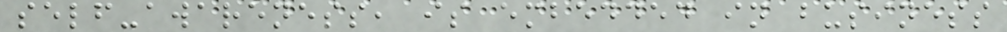self-awareness, is embedded in business
